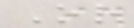Or
